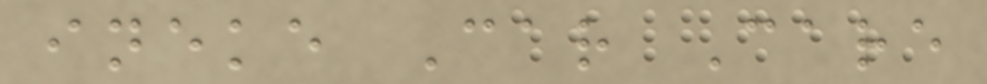ineke Car Care
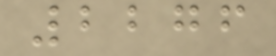2276
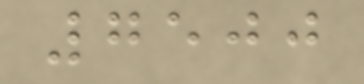7500
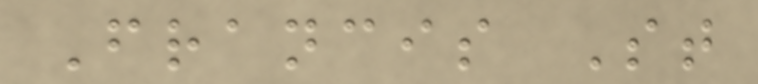Francis St
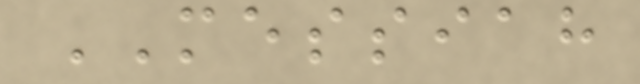MESSIAH
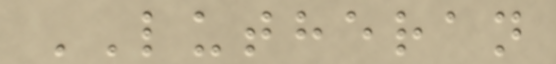LUTHERAN
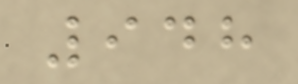948
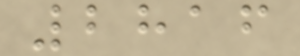2816
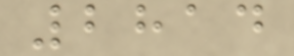2814
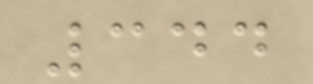344
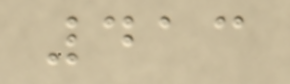413
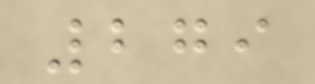279
